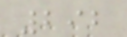292
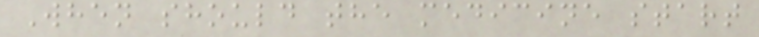When should the medicine start
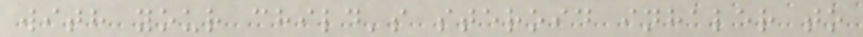with your child's steroid inhaler to
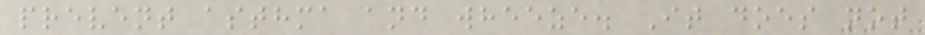prevent asthma and wheeze. It does not
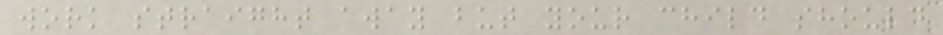work straight away but your child should
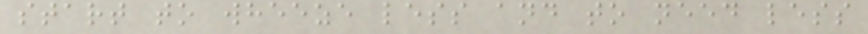start to wheeze less and to need less
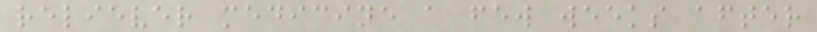reliever medicine a few weeks after
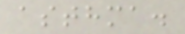asthma.
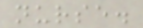nurse.
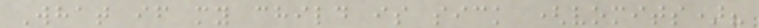What if my child is sick (vomits)?
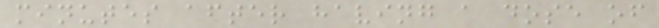minutes after having a dose of
